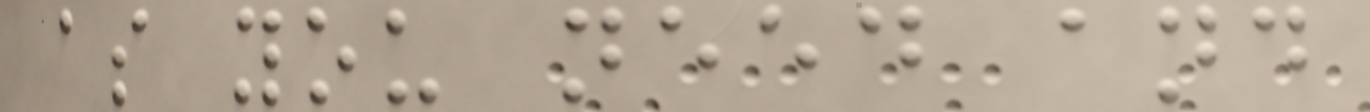as you need and
